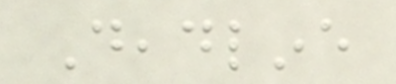Deadline
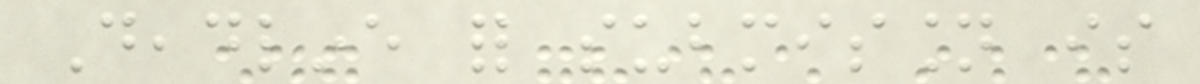Deadline for submission is
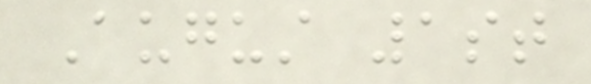August 1st
